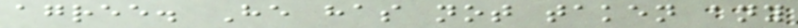agree. He has not taken any
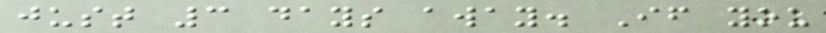just 3 days away. If you
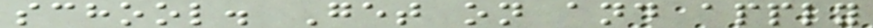school. Get on and apply
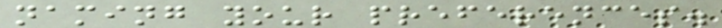naming your preferences.
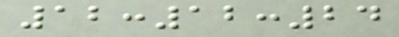12:12:24
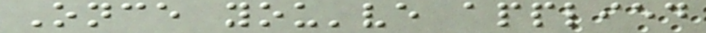Once you've applied
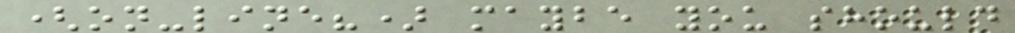(on-line?) maybe you should
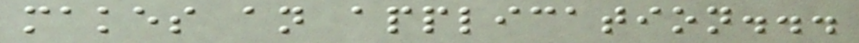makes an application...
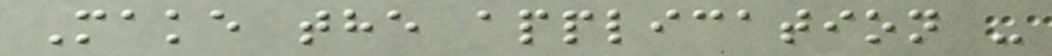Make the application -
